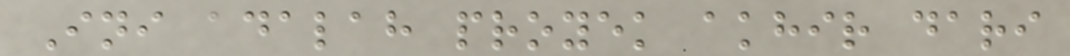Ini adalah proyek akhir dari
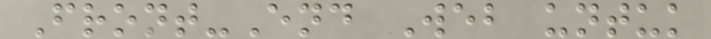Front-End Web untuk
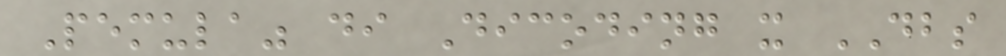Pemula" di Dicoding x DBS
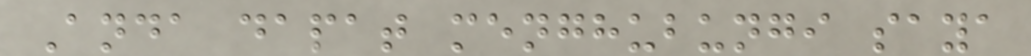Anda dapat menghubungi saya
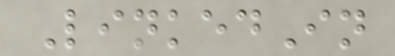LinkedIn
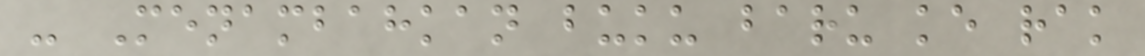- Menambahkan buku baru ke rak
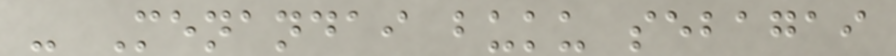- Menandai buku sebagai
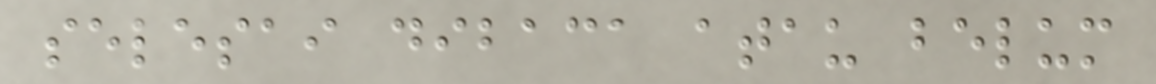selesai dibaca atau belum
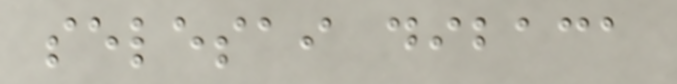selesai dibaca
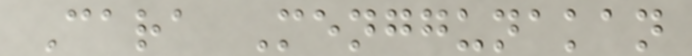Cara Menggunakan
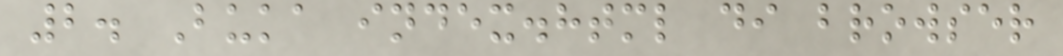2. Buka index.html di browser
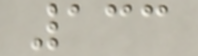133
